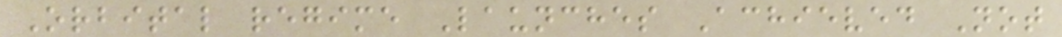Orbital regime Launches Achieved Not
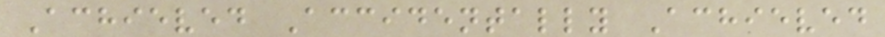Achieved Accidentally Achieved
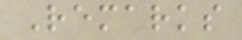Remarks
